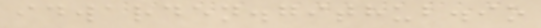idwarden.github.io
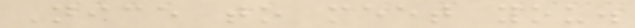Nice to meet you.
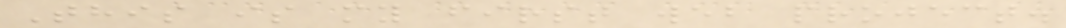This is my first web project.
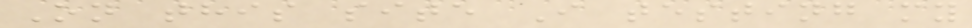On this site I testing my
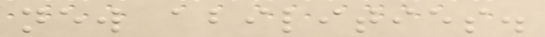new abilities.
